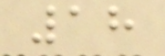18
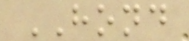HOND
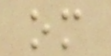om
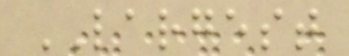LARGEST
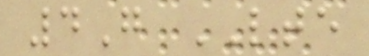4G LTE
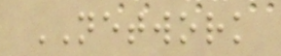NETWORK
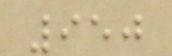950
